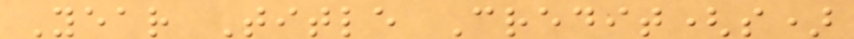Year Title Credit(s)
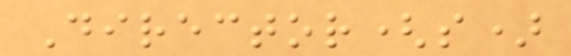Director(s)
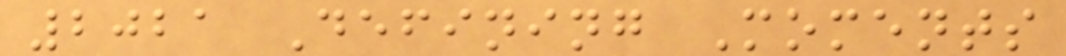2021 Defining Moments
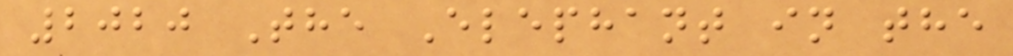2020 The Elephant in the
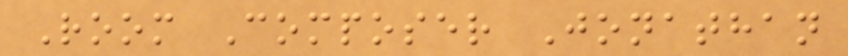Room Composer Jonathan
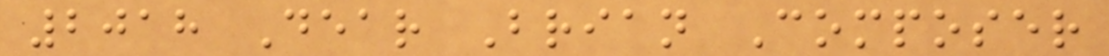2018 Dear Brian Composer
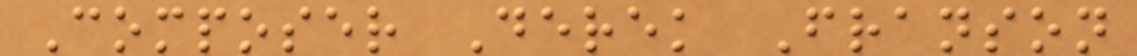Composer Derek Franson
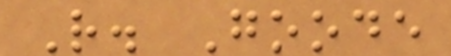R. Goode
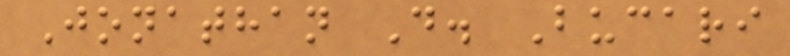Jonathan D. Bucari
